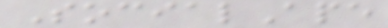SocialApe
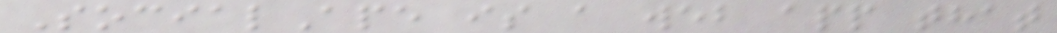SocialApe is a web app that
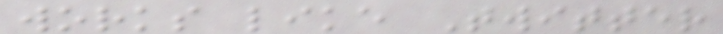works like Twitter
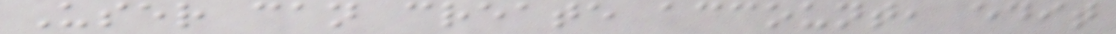User can create account, edit
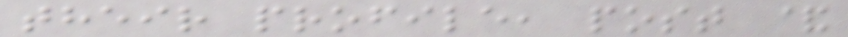their profile, post &
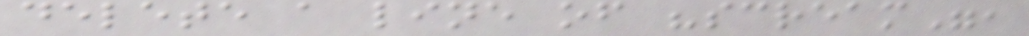delete a line of "scream",
